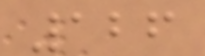126
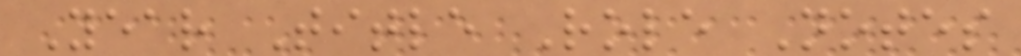Year Title Role Notes
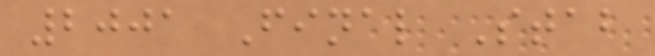2001 Final Stab
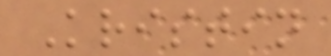Kristin
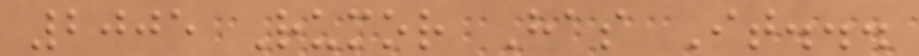2005 Rumor Has It...
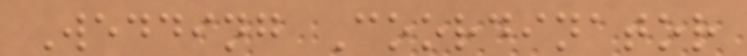Wedding Coordinator
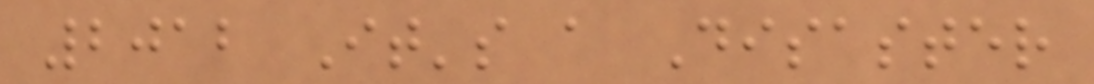2012 It's a Disaster
